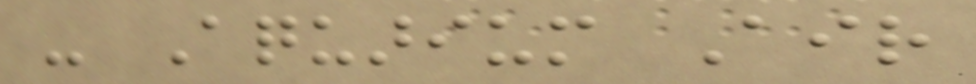- Aquarium Air
